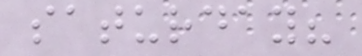saturday?
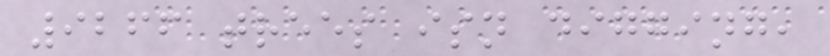9266 trees isn digging,
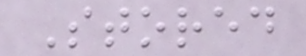Stored
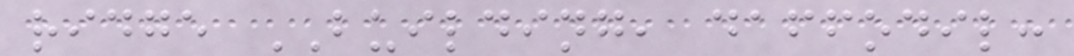ridge BUILDING, daffodil:
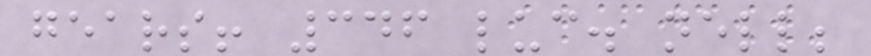gears! 346 luc. nell;
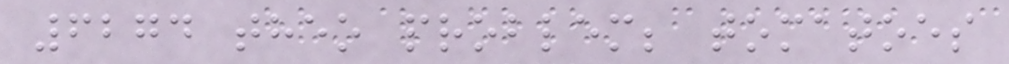6274 theo problem; tomatoes
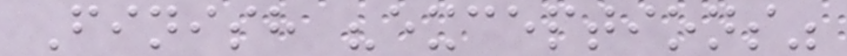Finish "exceptions"
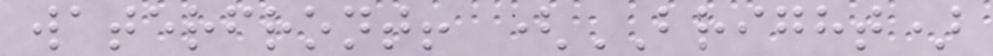waterfront! (BRIGHT)
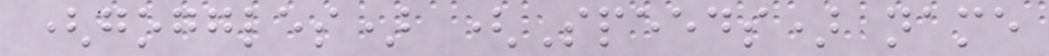(goggles) (Speeds) name
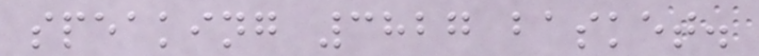speaking 3827 basket.
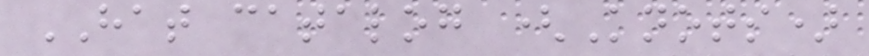HAT catalog (Knots)
